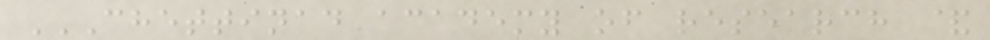CHETTINAD ACADEMY OF RESEARCH &
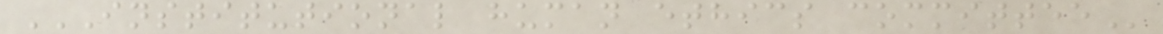INSTITUTIONAL HUMAN ETHICS COMMITTEE
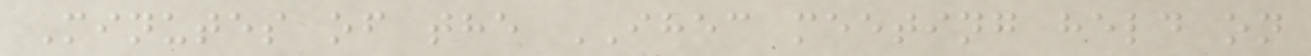Minutes of the IHEC meeting held on
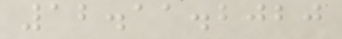12.11.2020
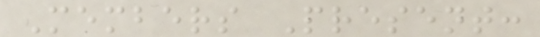Members Present:
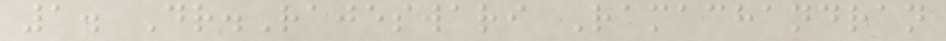1. Dr.Rajeswari Ramachandran
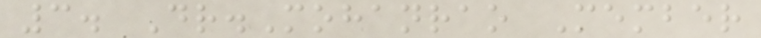3. Dr.Mohanrao Member
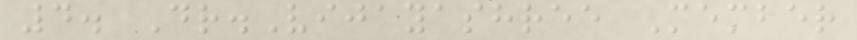4. Dr.Vijayashree Member
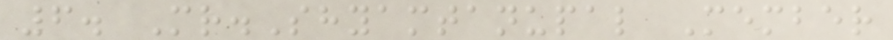6. Mr.Shyamtanupal Member
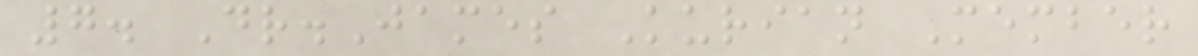7. Dr.James Kurian Member
